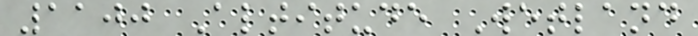1100 Altitude Wetland
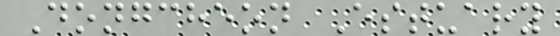Dongcheon Estuary
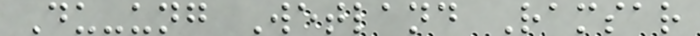Du-ung Wetland Ramsar
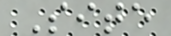Site
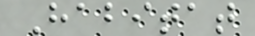Habitat
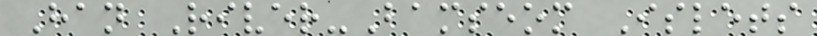Han River-Bamseom Islets
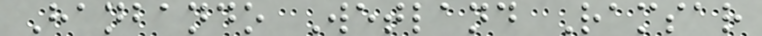Hanbando Wetland Ramsar
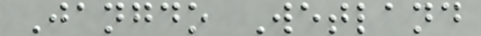Jangdo Wetland
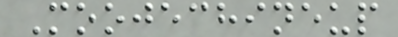Moojechineup
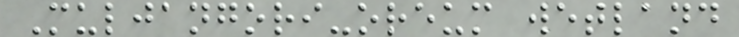Muljangori-oreum wetland
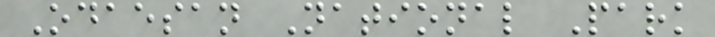Odaesan National Park
